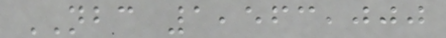NBC 1,563,000
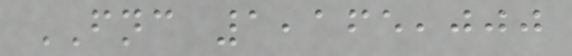FNC 1,165,000
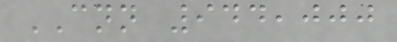CNN 944,000
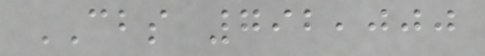CBS 792,000
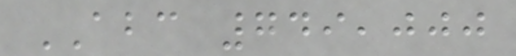ABC 749,000
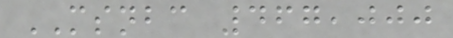MSNBC 467,000
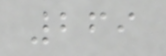269
